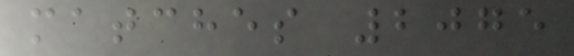matches 2075
